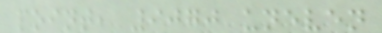point, 9070 uneven
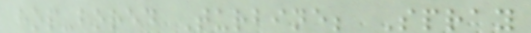hop-bored Turbine; Spray
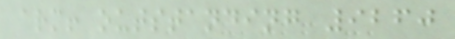arm! outstanding 9260
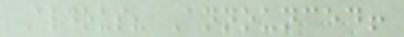Aldous? Announced!
